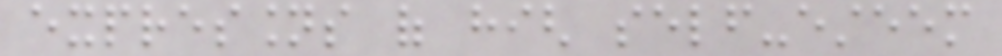expressions of high self-esteem
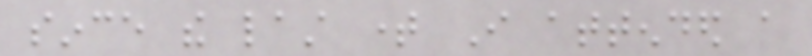since the last time I attended a
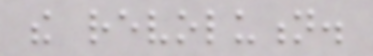the revolution.
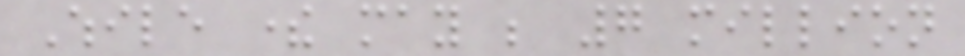While there may be 7 million
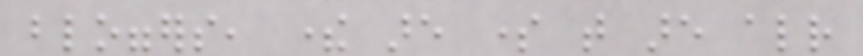bloggers, there are some that are already
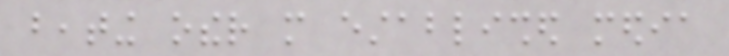beating other more established media
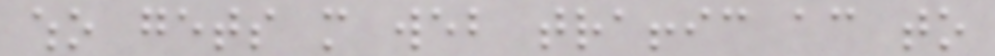who gets more web traffic according to
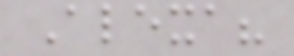Alexa?
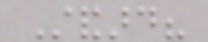Standard?
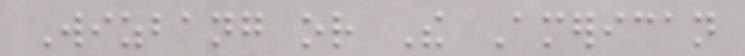Wizbang or The American
